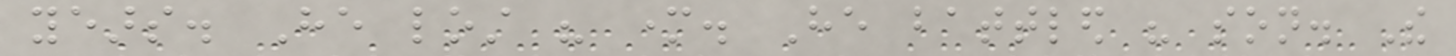years. He lost his mother. He battled his son. The
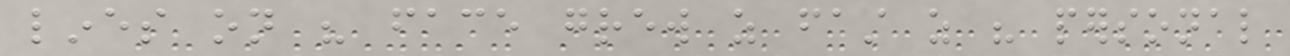lines on his face grew as fast as his personal
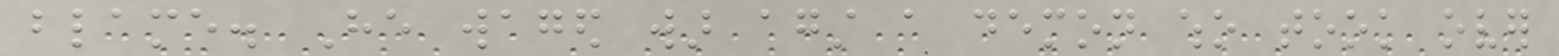blame. He waged war against a demon who took over
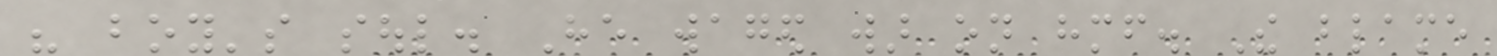his boy's soul. He waged war on himself. The blame
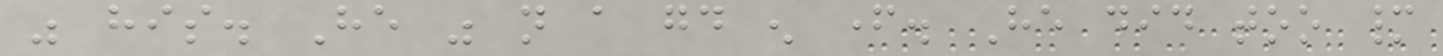was his. He was not a good enough father. He did too many
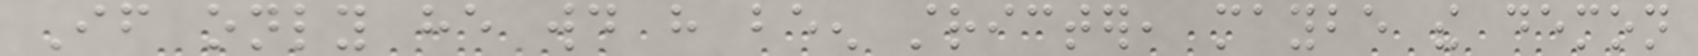If only he would have been stricter, maybe the demon
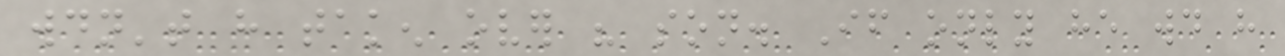wouldn't have taken over his son. If only he would have
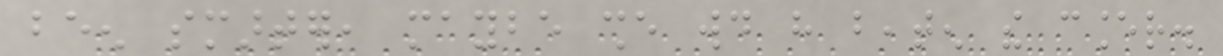been smarter, maybe she would have beaten the cancer.
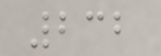232
